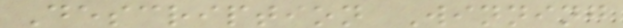Description Winning
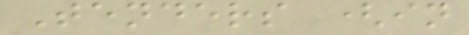Tenders (in
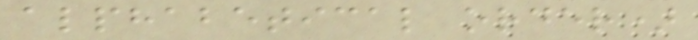alphabetical order)
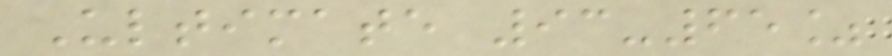Ultimate 93-65%
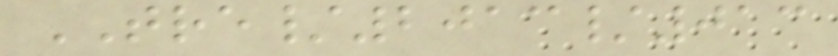TRE/2013/013
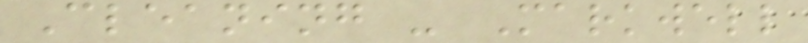Cleaning - Markwell
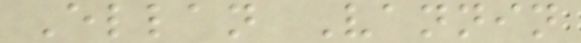Ellan Vannin
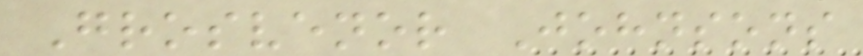Grosvenor Johnsons
